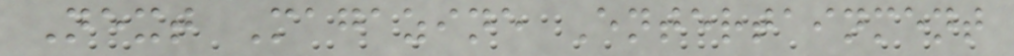Next Magazine Entertainment
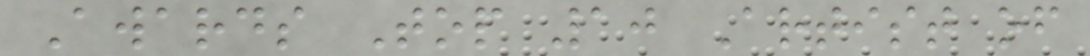Awards Top 10 Artist of
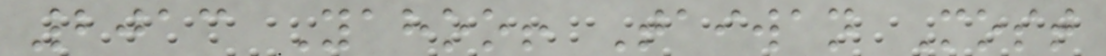2013 Yahoo! Taiwan Most
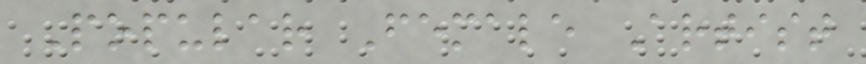Popular Female Artist
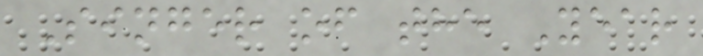Singer of the Year
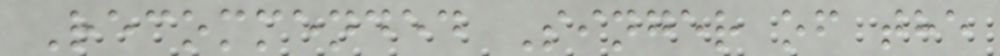Recommended Singer of the
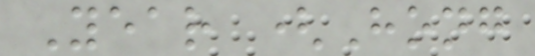Year (Hong
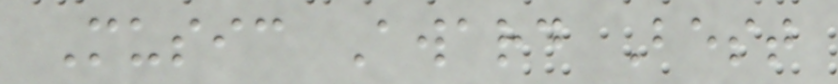Music Award Best
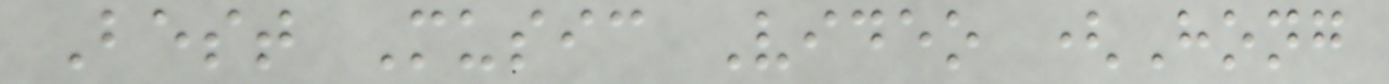Best Music Video (Hong
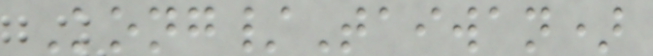Kong/Taiwan)
